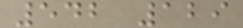542 129
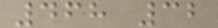468 32
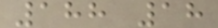188 18
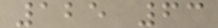125 63
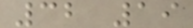32 19
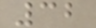32
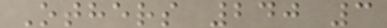Others 240 3
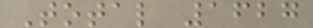Total 1627
